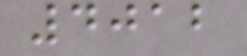4012
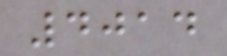4014
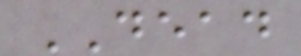DEAD
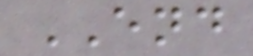END
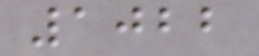1022
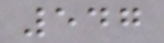547
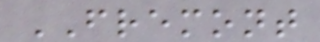FREMONT
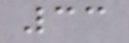33
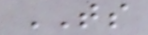TS
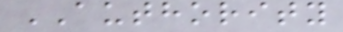AUTHORITY
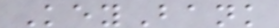KeyBank
